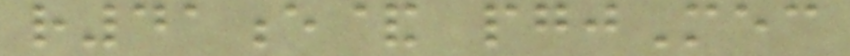r41e& pgjMec
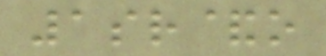1sr&o
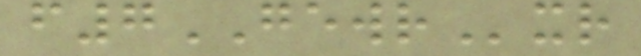f7GEWRxr
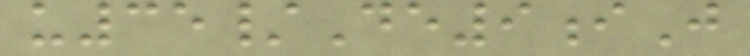u35/De9iJ
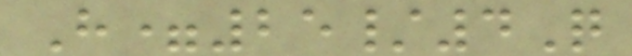H=25/4Q
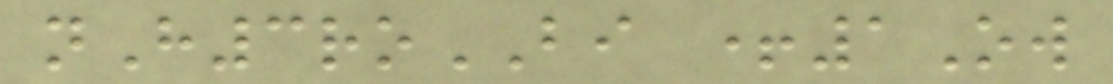nH3roBI +1Ow
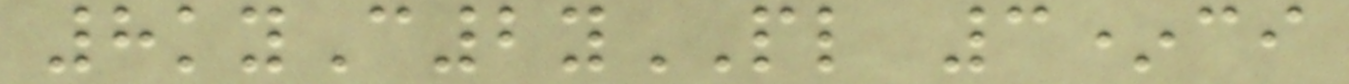8kyC2yPL 3*ci
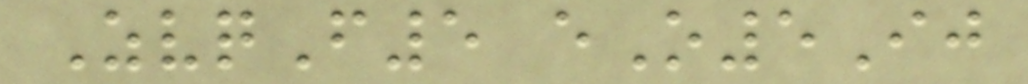ZvqF5 eO5Ij
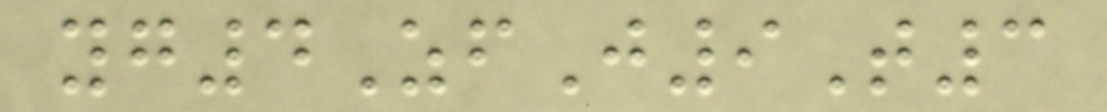yg4ZfJ9T3
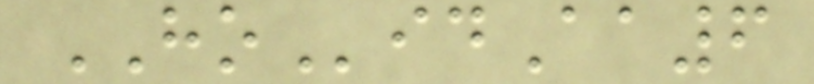HOidAa6
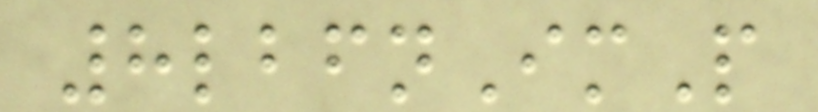8lbfnImP
